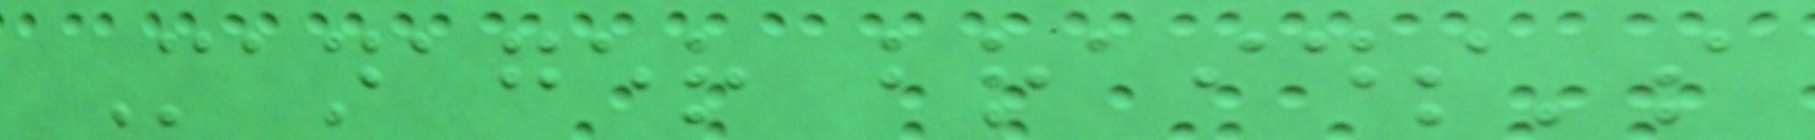Manager braids's
